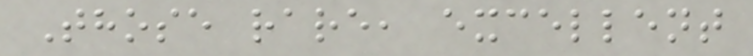Those rare, excellent
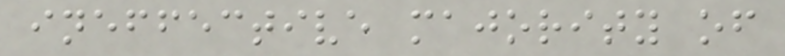ineffective majority of
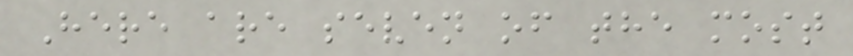Here are seven of the most
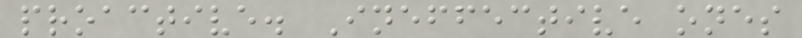proactive. Ineffective ones
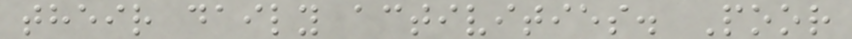their daily activities. Poor
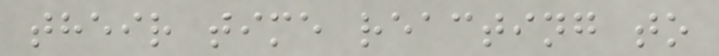their time reacting to
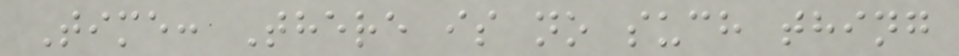Time: There is no such thing
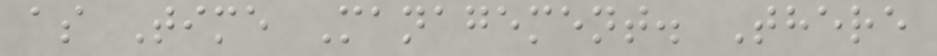as Time Management. There
